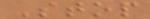Stop
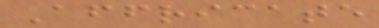Affricate
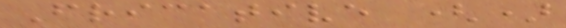Fricative ()
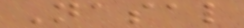Nasal
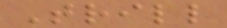Trill
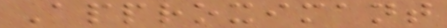Approximant
